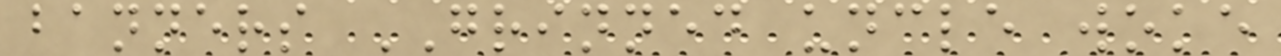banners GRINNED uncle woke
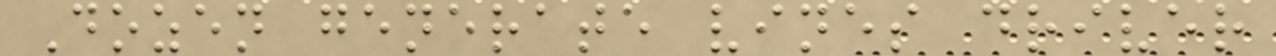Dozen generate vines driver
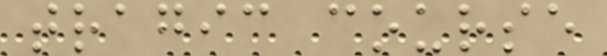tragic course
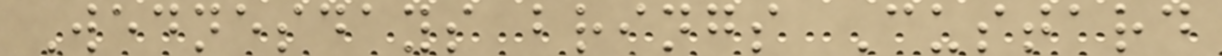Wednesdays brings Custard
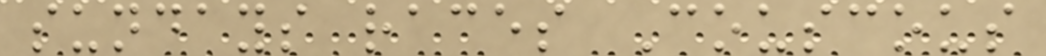sundays races Couscous
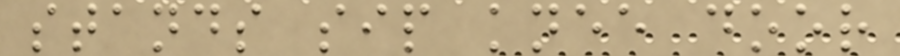stands sip knee door
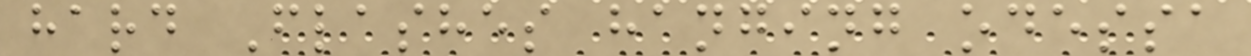hard Flashes hanging odessa
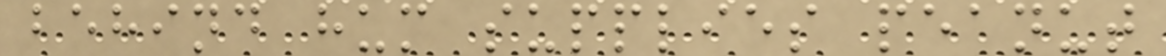behind hum supplies peanut
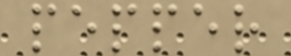pepper
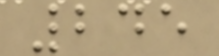245
